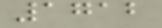1712
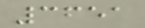3651
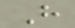H
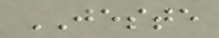JESTE
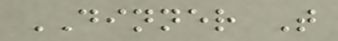DINNER T
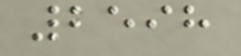2598
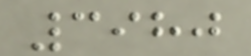3980
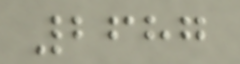2687
